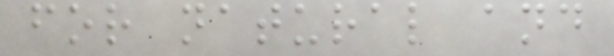for natural and
